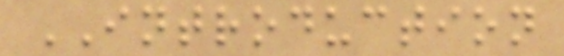INTRODUCTION
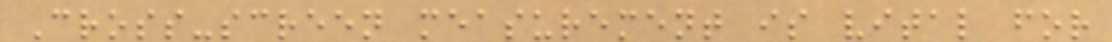Cross-screen measurement is vital for
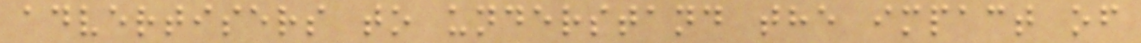advertisers to understand the impact of
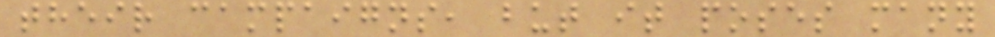their campaigns, but it poses many
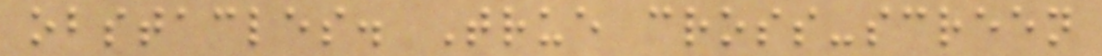obstacles. True cross-screen
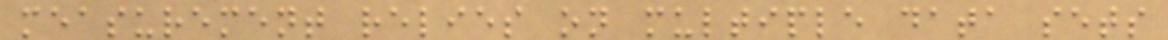measurement relies on multiple data sets
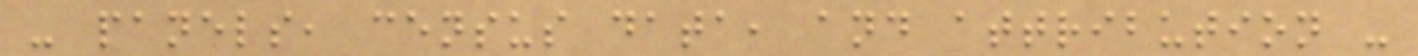- panels, census data, and attribution -
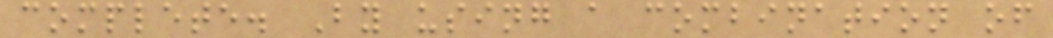complete. By using a combination of
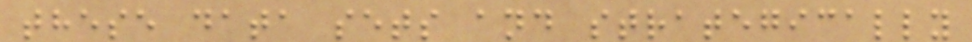these data sets and strategically
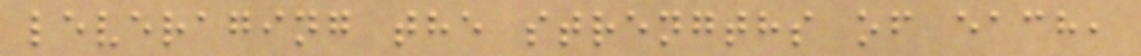leveraging the strengths of each,
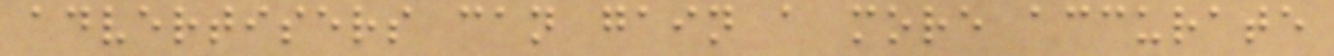advertisers can gain a more accurate
